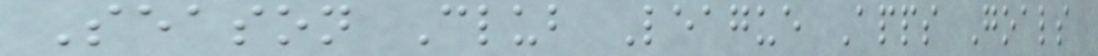Season Club League Apps Goals
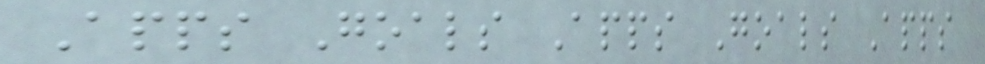Apps Goals Apps Goals Apps
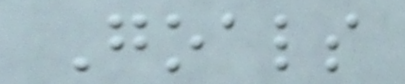Goals
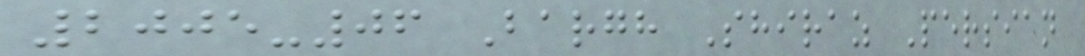2005-06 Bargh Shiraz Persian
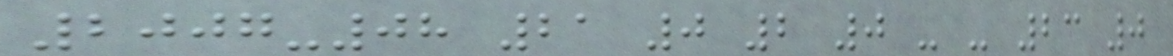2007-08 21 0 2 0 - - 23 0
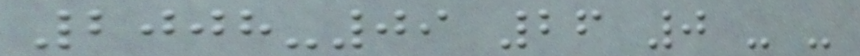2008-09 26 0 - -
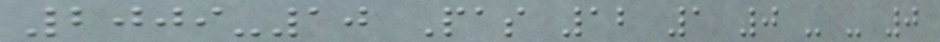2009-10 Pas 12 1 0 - - 0
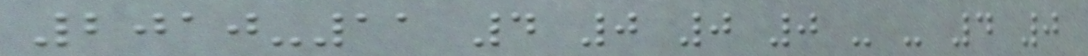2010-11 4 0 0 0 - - 4 0
